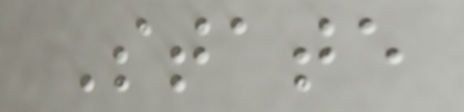State
